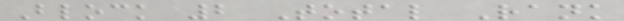Block 2 Total Rank
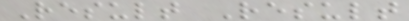Result Result
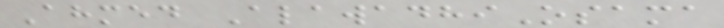Ahmed AlawadhiOsama
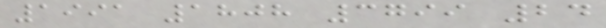1991 1808 3799 24
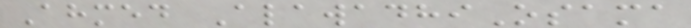Ahmed AlawadhiOsama
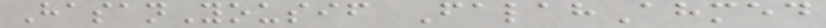HasanYousif FalahAhmed
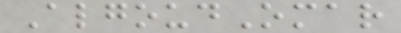AlgoudOmar
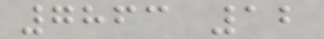7863 12
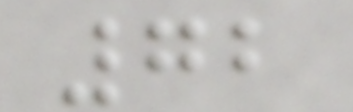72
